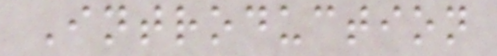Introduction
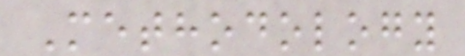Methodology
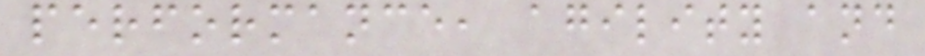performance, agility and
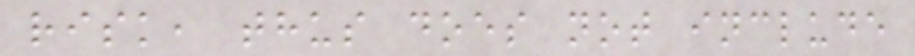risk, thus does not include
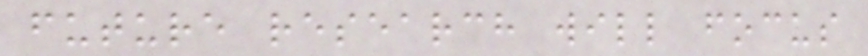future research will focus
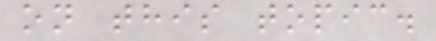on this topic.
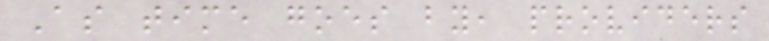As time goes by, providers
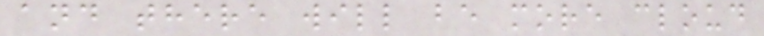and there will be more cloud
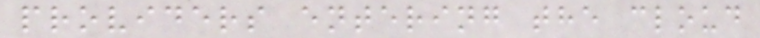providers entering the cloud
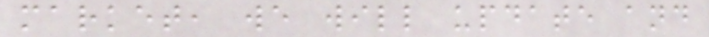market, we will update and
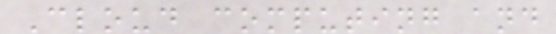Cloud computing and
